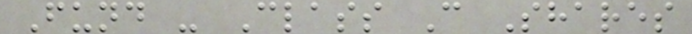Fund - Class C Shares
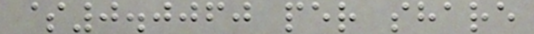$0.0060 per share
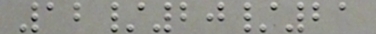12/20/21
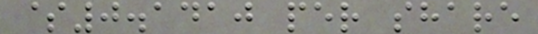$0.1410 per share
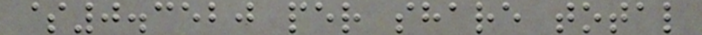$0.3520 per share total
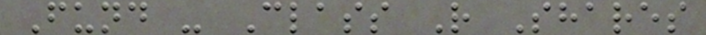Fund - Class R Shares
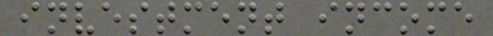investment income
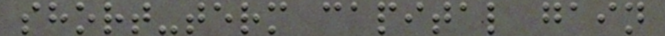short-term capital gain
